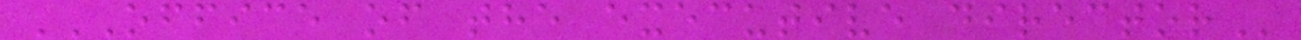OFFICE OF THE EXECUTIVE DIRECTOR
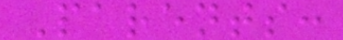Parents:
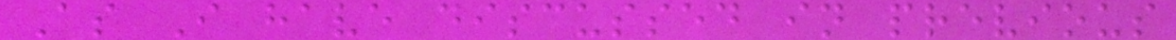As I have discussed in previous
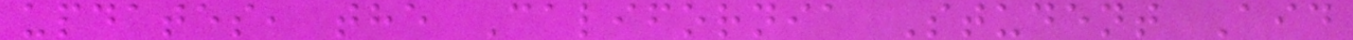updates, the California Student Aid
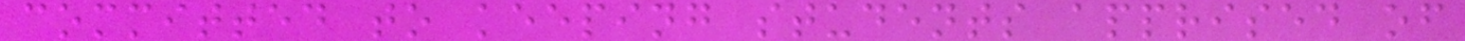committed to keeping students apprised of
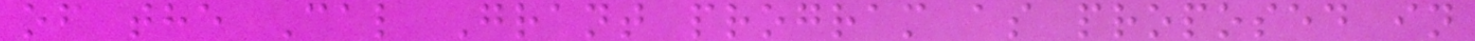of the Cal Grant program as proposed in
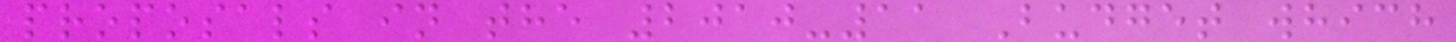proposals in the 2010-11 Budget which
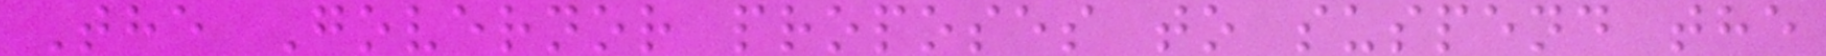The Governor proposes to suspend the
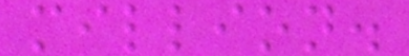million.
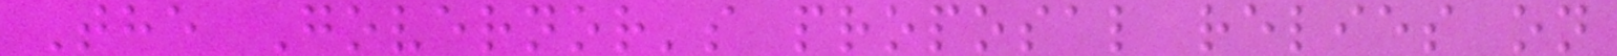The Governor's proposal relies on
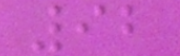92
